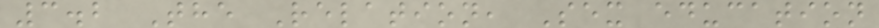3.2 The Relation, Sex education
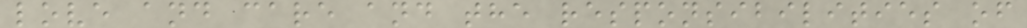love and care and the responsibilities of
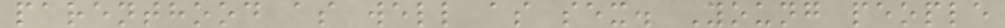parenthood as well as sex. Young people
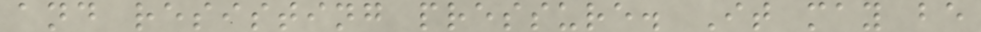and resisting pressure. It may be
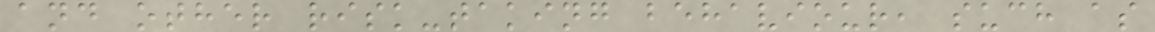and other risk-taking behaviour, such as
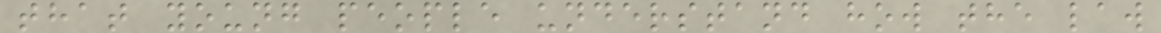that young people understand how the law
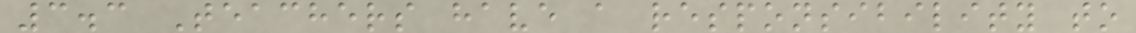3.3 Teachers have a responsibility to
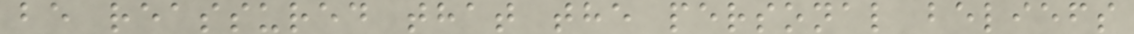be reassured that the personal beliefs
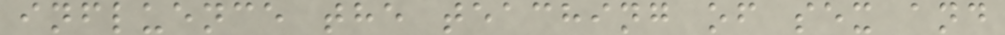influence the teaching of sex and
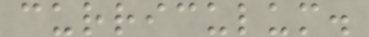curriculum.
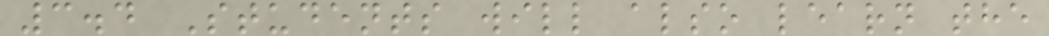3.4 Students will also learn the
